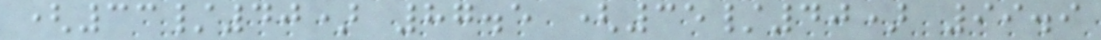(33/40) 87.5 (35/40) 99.9
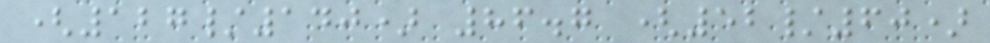(127/140) 86.7 (52/60)
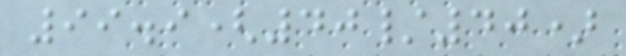99.9(40/40)
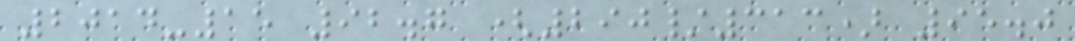2014-15 92.7 (290/313) 95.0
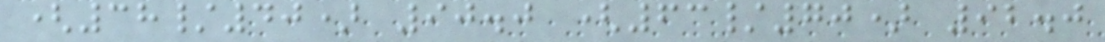(38/40) 90.0 (63/70) 92.0
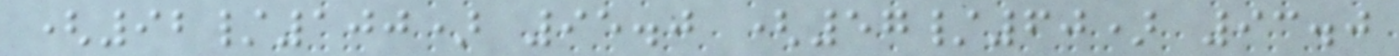(92/100) 95.0 (57/60) 93.0
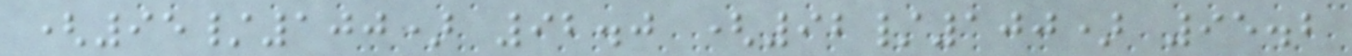(95/100) 92.0 (92/100) 95.2
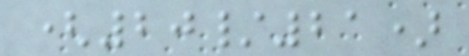(20/21)
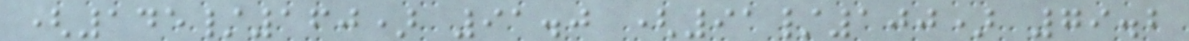(145/160) 91.0 (91/100) 79.2
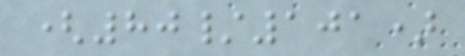(80/101)
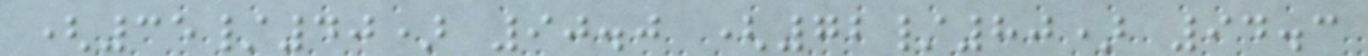(35/40) 90.0 (72/80) 94.3
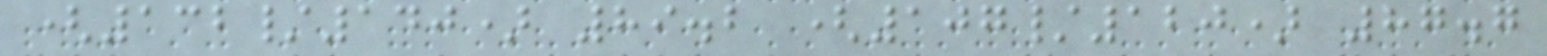(132/140) 89.2 (107/120) 87.7
